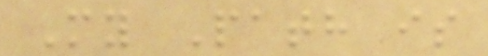My Path is
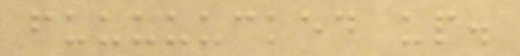fuuuuucked up.
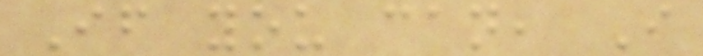If you can, I
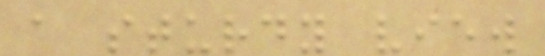a sturdy view
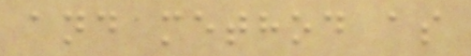and method as
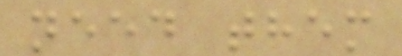need them
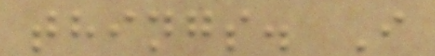things. I
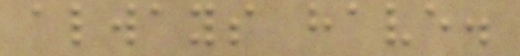always have.
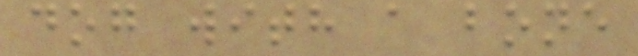dog with a bone
